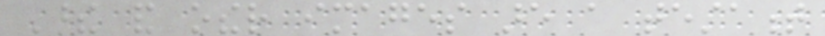These and other images are a testament
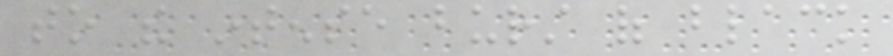to the intense burst of black
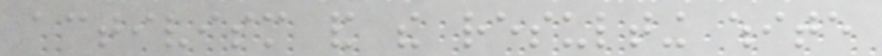activism and the resulting white
